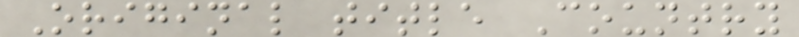Original title Country
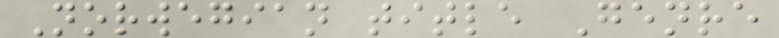Norwegian title Genre
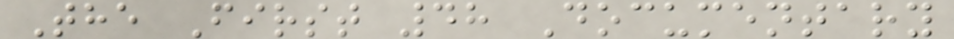The First 48 Documentary
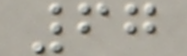67
